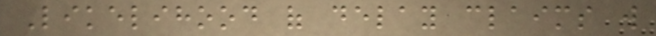Likelihood of delay claims will
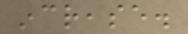increase.
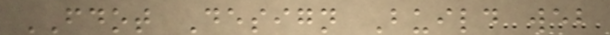FDOT Design Build web
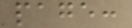page:
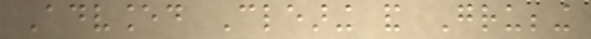Advanced Clearing and Grubbing
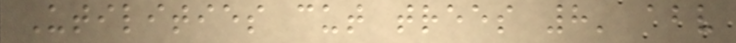Utilities cut trees 8' above
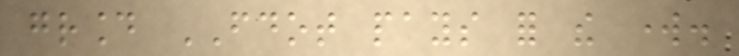ground FDOT pays for the work.
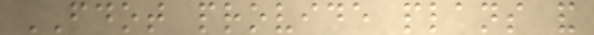FDOT provide plans and
